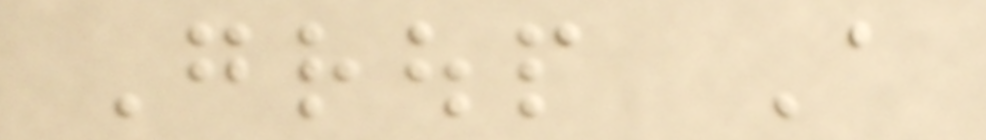Group A
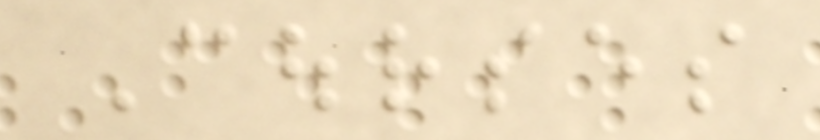Courses
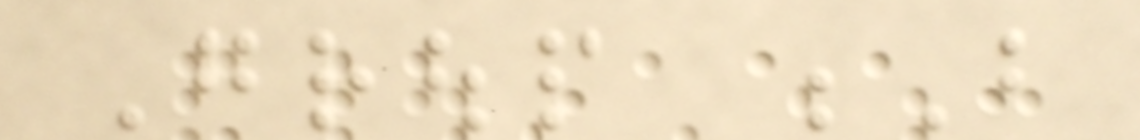Group B
